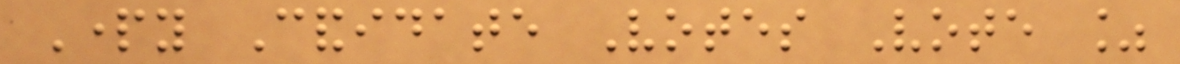Party Candidate Votes Vote %
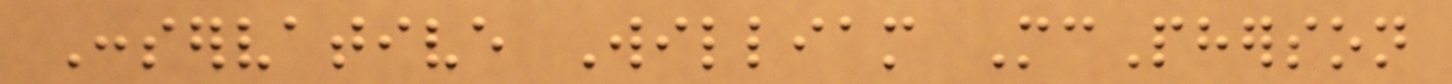Conservative William McPherson
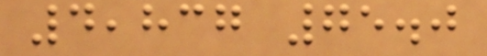4,837 75.0
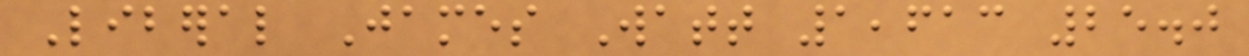Liberal James Watt 1,613 25.0
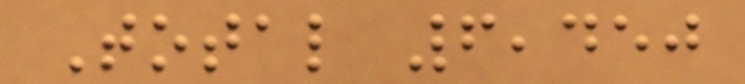Total 6,450
